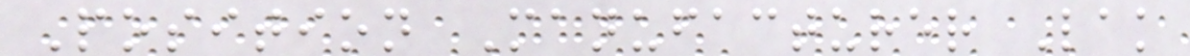Position Manufacturer Lak
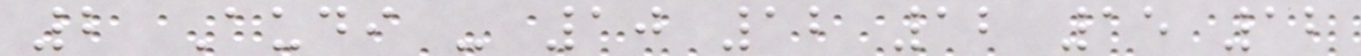2 Audi - 10 12 12 15 12
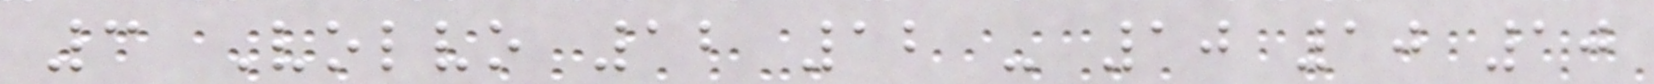3 Volvo 12 12 - 10 10 10
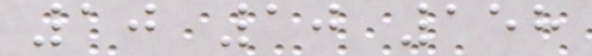10 10 158
